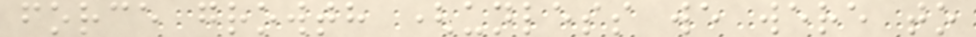force growth (unless we were to
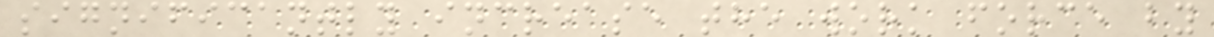significantly increase the work force by
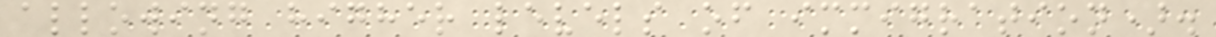allowing higher levels of immigration).
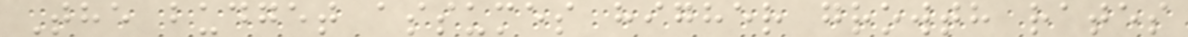The budget assumes higher growth rates
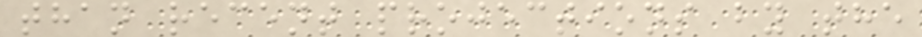than recent projections by the
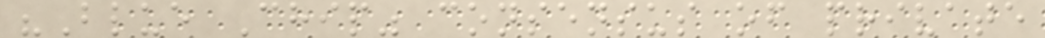"Blue Chip" consensus of private
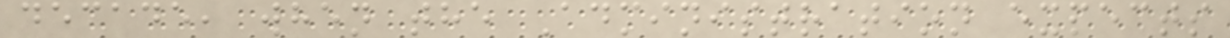decade, when the Administration expects
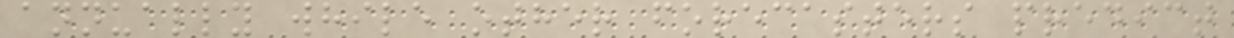annually while other forecasters predict
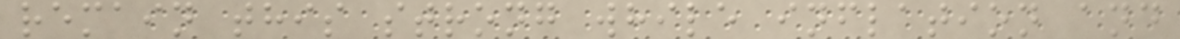remain this strong while inflation and
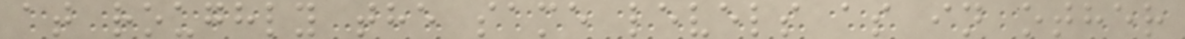at roughly the same levels as in other
